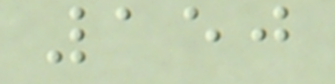150
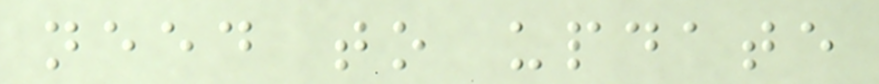need to update
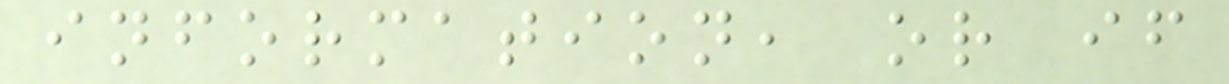information, or if
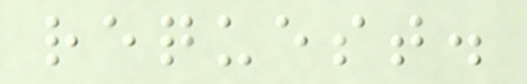request.
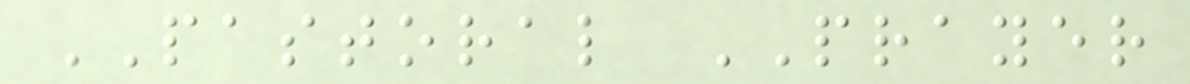PASTORAL PRAYER
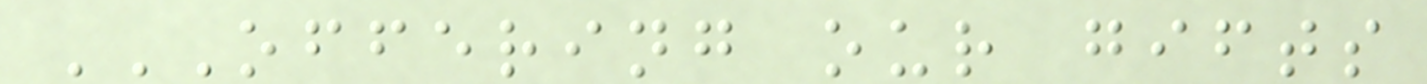OFFERING OUR GIFTS
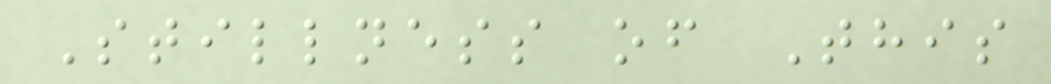Stillness of This
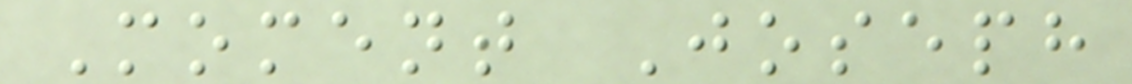Moment Joseph
